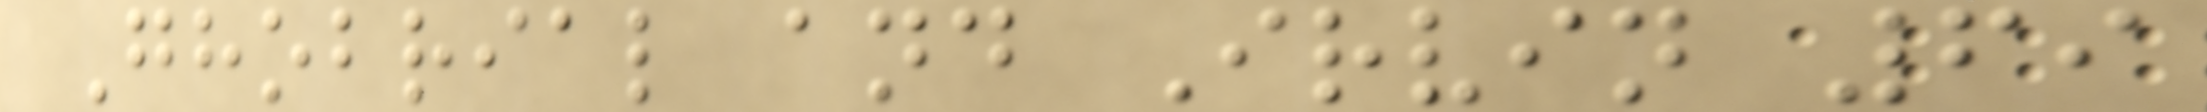Ghobrial and Irvin 69
